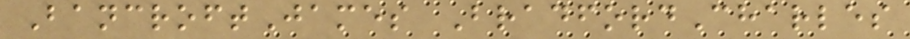BancroftJames BradfordCharles
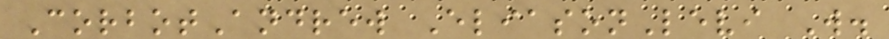CorbotAndrew EliasonLevi W.
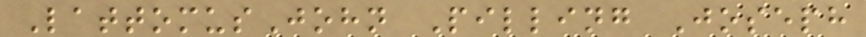LattomusJohn Pilling Joseph
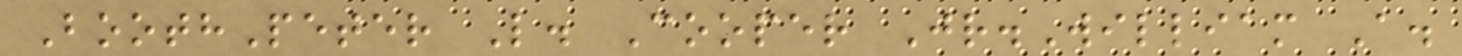BoothPeter L. Cooper Jr.William A.
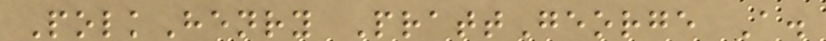PolkHenry PrattGeorge A.
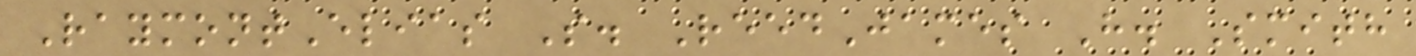RaymontElias S. ReedJames H. Smith
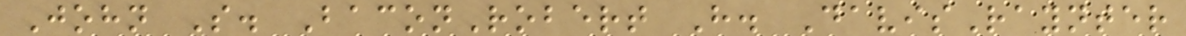John S. BaconRobert H. DavisRaynter
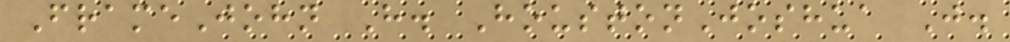FrameJohn H. HoustonJoshua J.
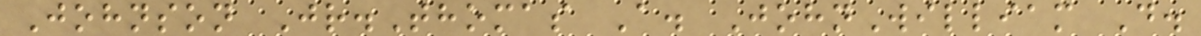Johnson Jr.Thomas A. JohnWilliam D.
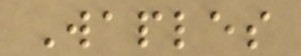Waples
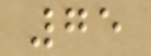75
